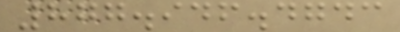877.946.4743
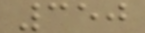350
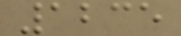1235
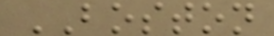BOSTON
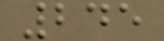245
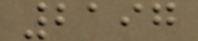2197
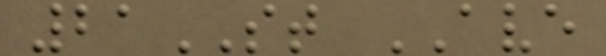21ST AVE
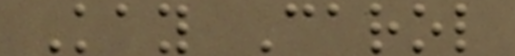Kay Carol
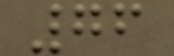76
